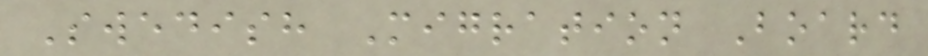Swedish Migration Board
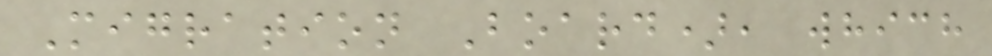Migration Board), which
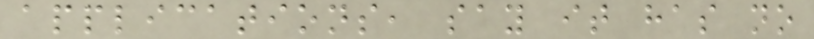applications, say it has no
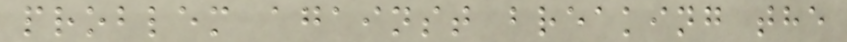problem against breaking the
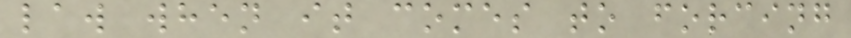law when it comes to forcing
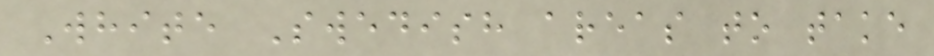White Swedish areas to take
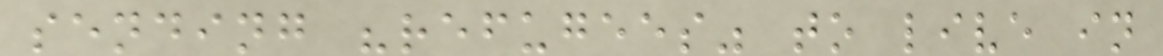sending "refugees" to live in
